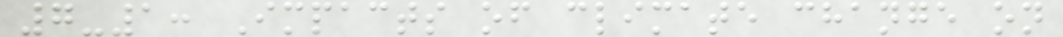7-1: Impacts of climate change on
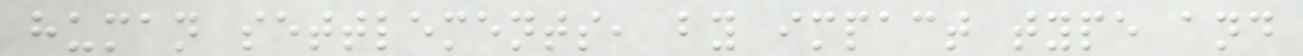human settlements, by impact type and
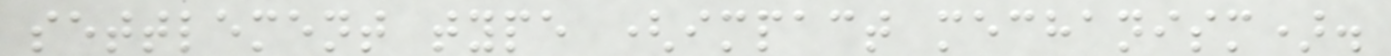settlement type (impact mechanism).
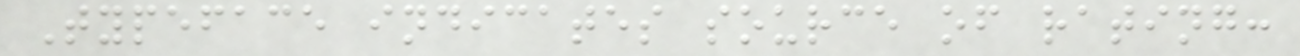Typeface indicates source of rating:
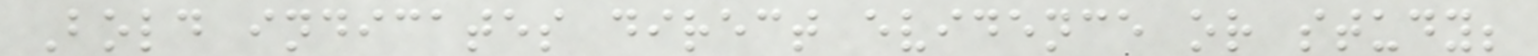Bold indicates direct evidence or study;
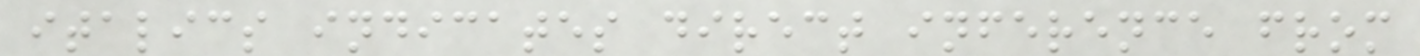italics indicates direct inference from
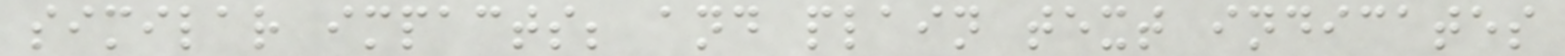similar impacts; and plain text indicates
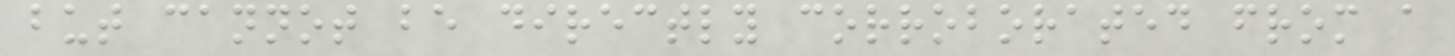but cannot be directly corroborated from a
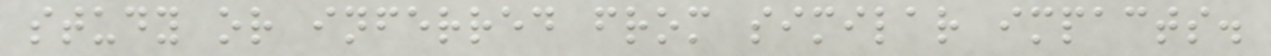study or inferred from similar impacts.
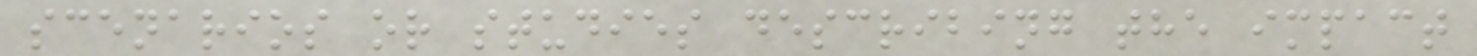scenarios or studies describing the impact
